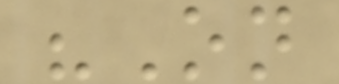"On
